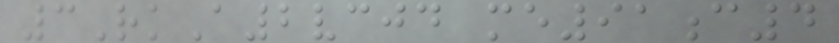3RkA2vcjd me91c4
